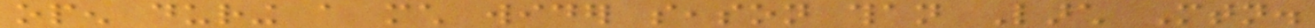open during a much wider season than Larch Mtn.
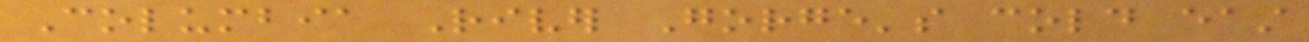Columbia River Gorge's cold east
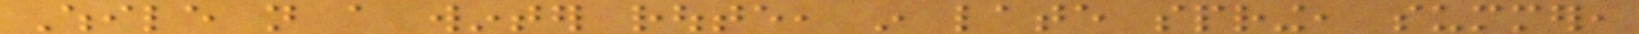While not a winter route, in late spring, summer,
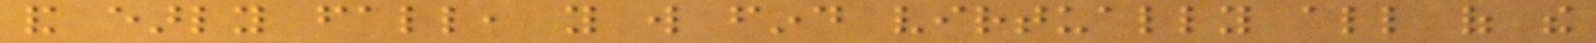and early fall, you will find virtually all of the
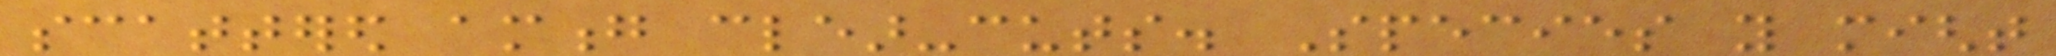scattered among clear-cuts. Species you might
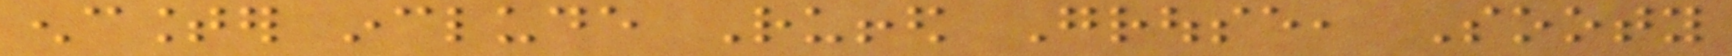encounter include Ruffed Grouse, Sooty
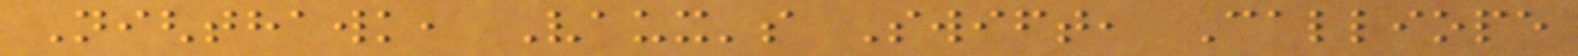Nighthawk, Vaux's Swift, Calliope
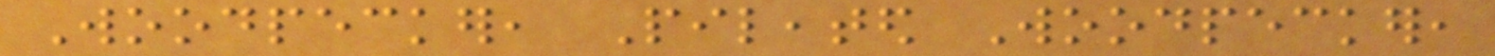Woodpecker, Pileated Woodpecker,
